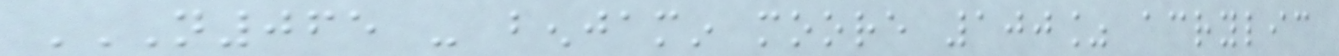N065 - BENJAMIN MOORE 100% ACRYLIC
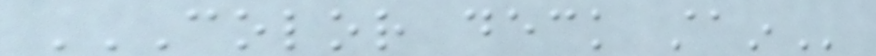COLOR DECK STAIN
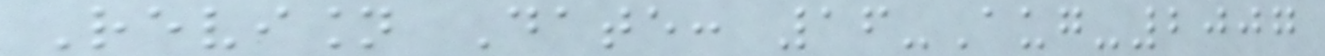Revision Date: 16-Aug-2007
